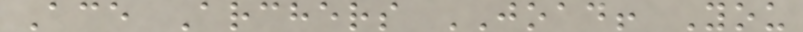Ace Archers JOAD! You
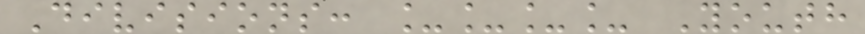Divisions: ____ Youth
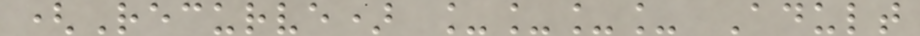(Recurve) ____ Adult
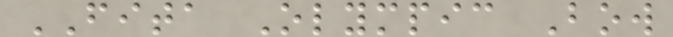FITA Olympic Bow
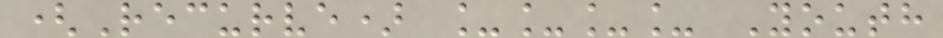(Recurve) ____ Youth
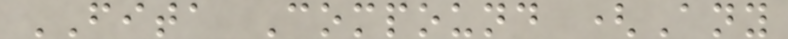FITA Compound (Any
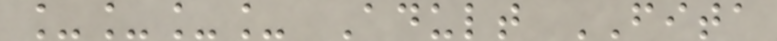____ Adult FITA
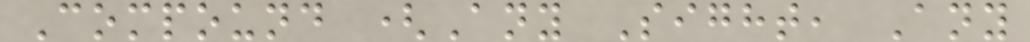Compound (Any Sight, Any
